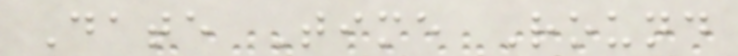Date Time Round
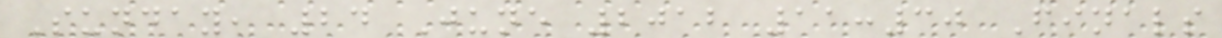Sunday, 24 June 2012 11:30 Finals
